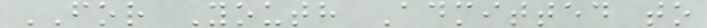FOR Youth Admitted to
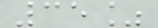35%
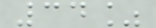34%
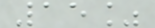15%
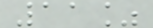11%
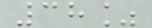38%
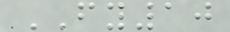FY10
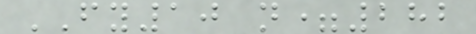FY10 n=282
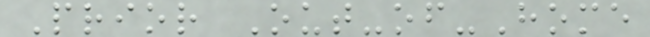Prior Out-of-Home
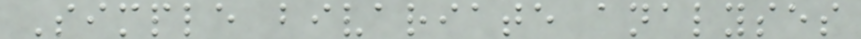Simple bivariate analyses
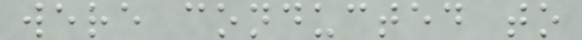were conducted to
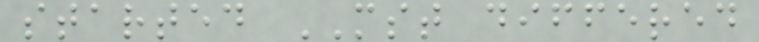started MST differed
